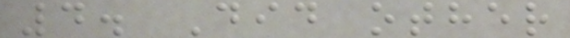4. Did other
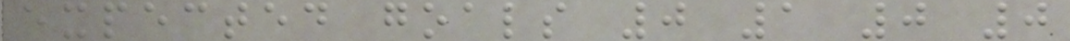expected goals 0 1 0 0
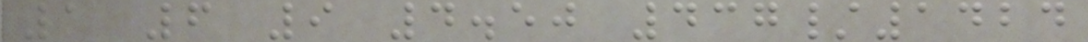1 6 9 4.50 437/1424
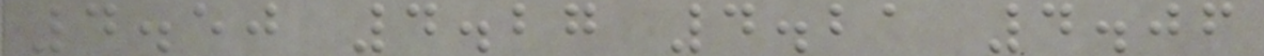4.50 4.27 4.21 4.06
